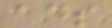ads
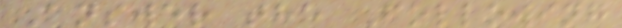Answer the Following
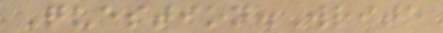Question.Write
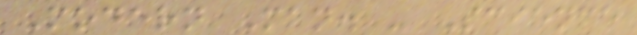Modern Man. - Science
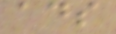ads
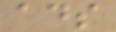ads
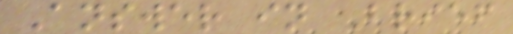Answer in Brief
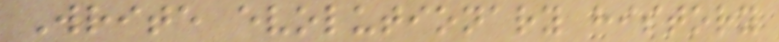Write evolutionary history
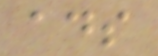ads
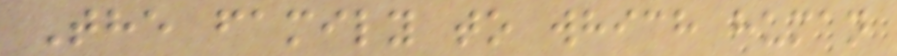The family to which human
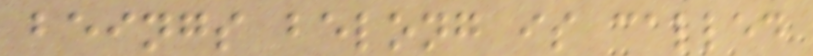beings belong is called
